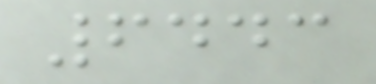6443
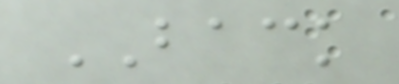BACK
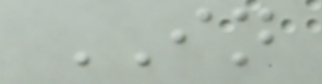IN
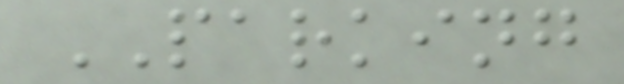PARKING
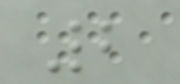2
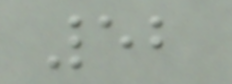52
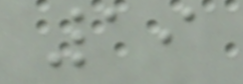19
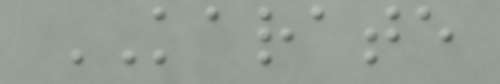KARATE
